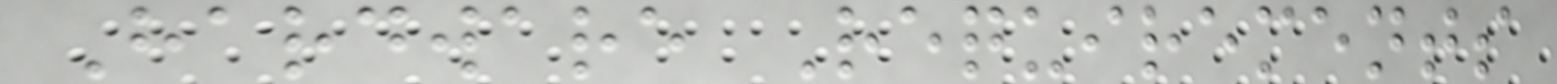Hardware Requirements
